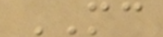MC
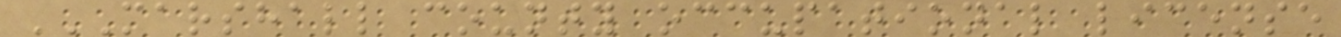MARSHALL COUNTY OCCUPATIONAL LICENSE
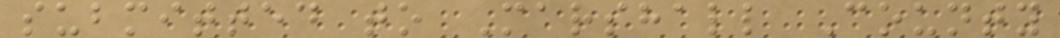submitted to Marshall County
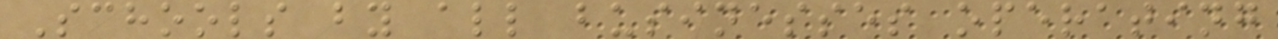Schools by all businesses operating
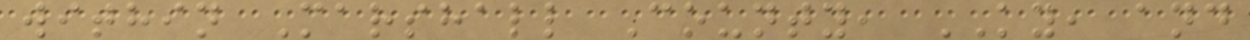within Marshall County, KY, and
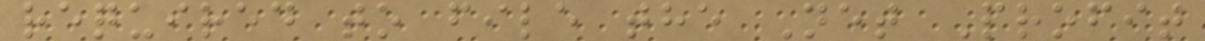required to file the Net Profit
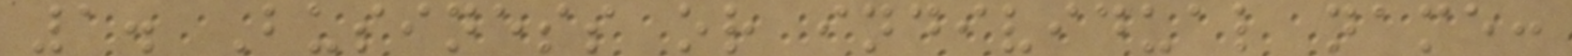1. Business or individual name:
